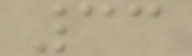33
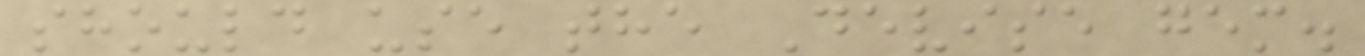should use the Devise gem.
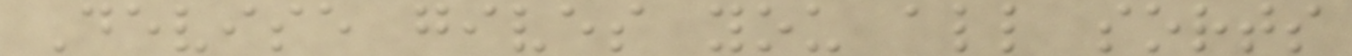Devise gives you all sorts
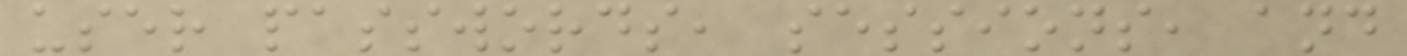user passwords, sessions, and
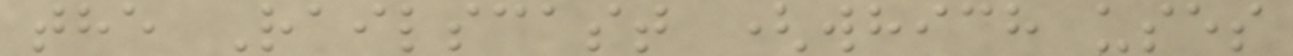the Railscast (which uses
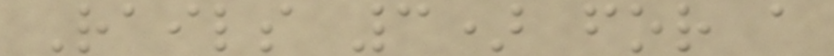Rails 3) for a
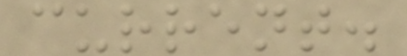current.
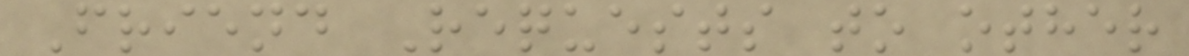Friend Requests to other
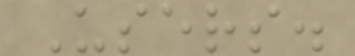Users.
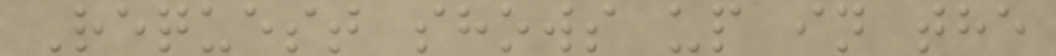Request shows up in the
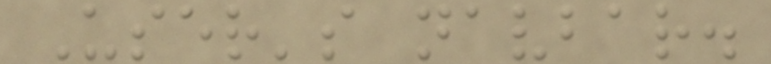User's navbar.
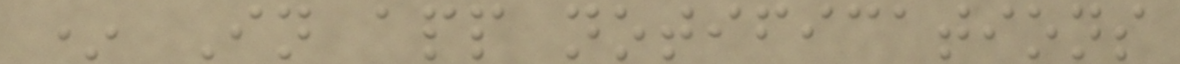* In app notifications
